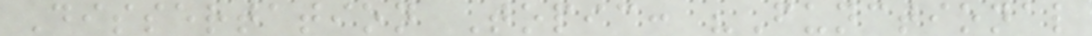Dissertation Topic: "Functional
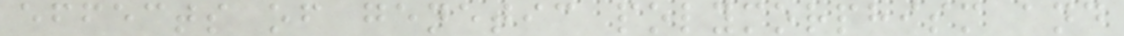effects of genetic polymorphism and
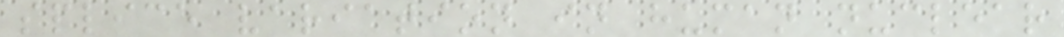splice variation in human nuclear
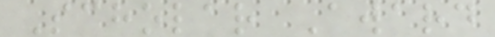Scholar Award
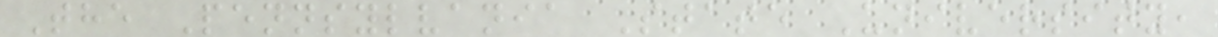The Pennsylvania State University,
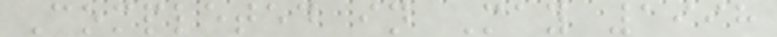Completed in May 1998
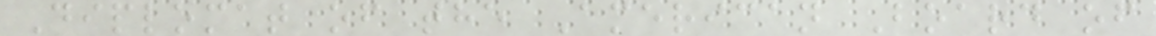Diplomat of the American Board of
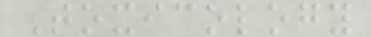Toxicology
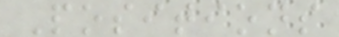Positions
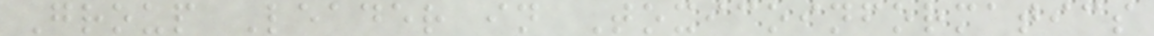Group Leader in Toxicoinformatics
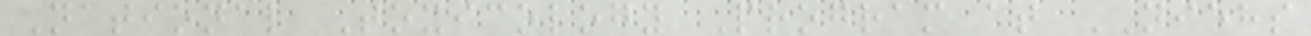National Toxicology Program at NIEHS
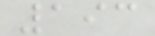193
